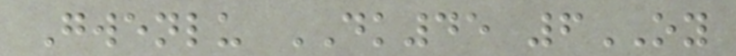Gwenlu DK45 6OY
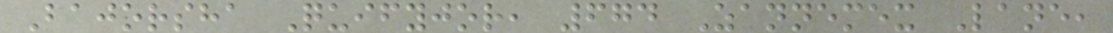Bajorsha Quifyjor, 674 Zannemex Lane,
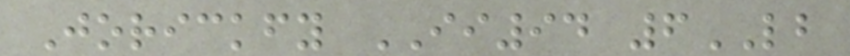Jorickfy II94 6LB
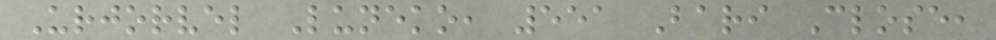Urjorvel Luneko, 551 Bari Close,
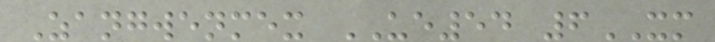Zangwenmex UE54 6XM
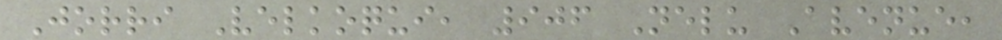Jorri Velkoqui, 906 Nelu Avenue,
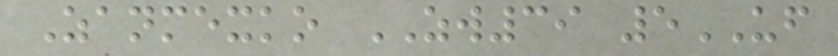Zanmexko ZW39 5UF
